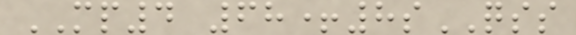MP4 68+8sQSS
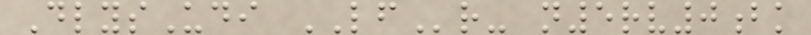DlysUdi LFr- n5rv0bk
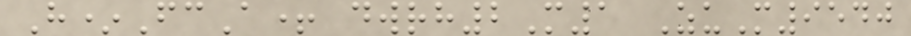H*FcA+ dwrh2M1 ZuM9540
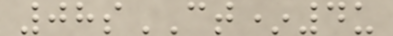08sCT*4u
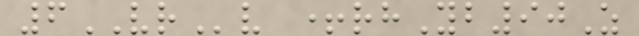6VRv +rhYb90Z
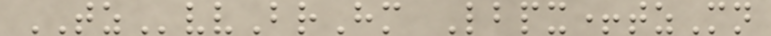TZvvBrHm Lbpx+tzMn
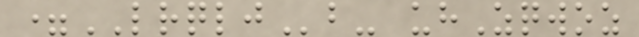=LRQLJb- uhZqwoz
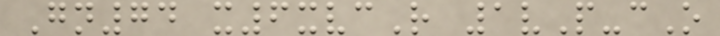Gn74 x6xvcR 1vP-cO
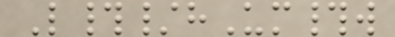L#/hUm#w
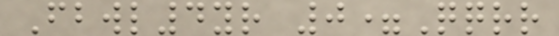Fbwl4yr 0=Qqrr
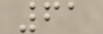61
